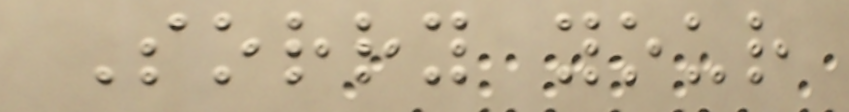Sorry your
